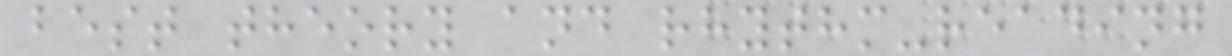best theory and rhythm-reading
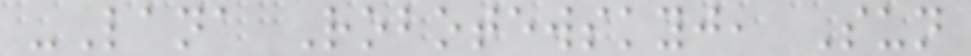-Lana Robotewskyj, Sun
